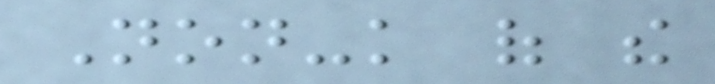Non-knowledge of the
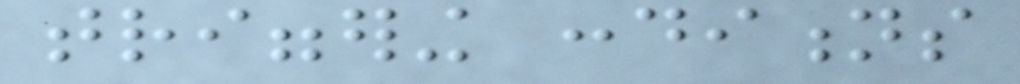triggering conditions
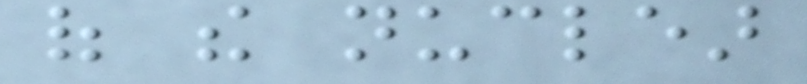of the nuclear
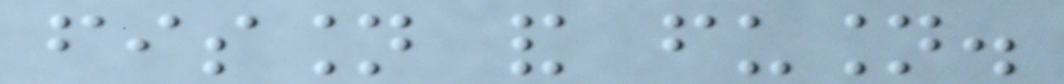fission and fusion.
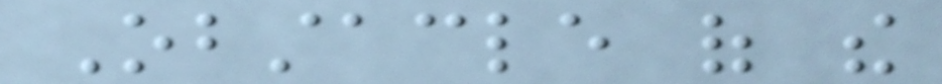Obstacle of the
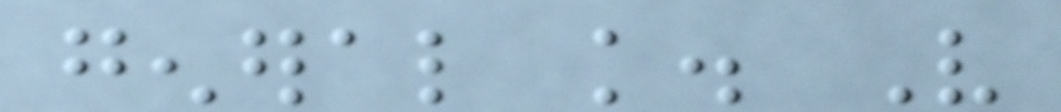general knowledge. Very
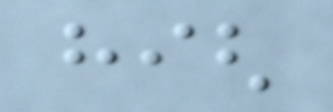high
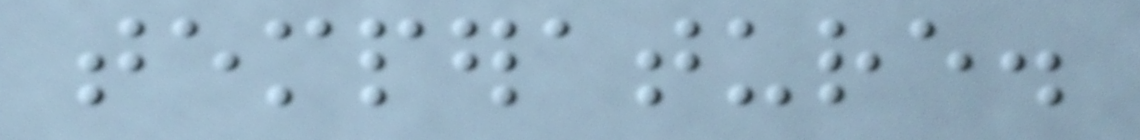temperature.
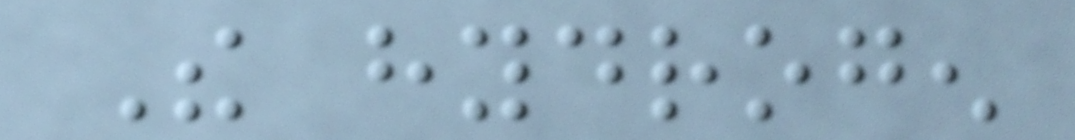The hydrogen
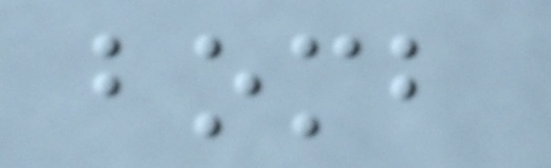bomb
